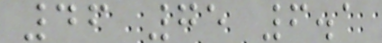46 75 6.1
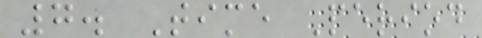7. Time Period
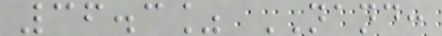36.3% NAND:
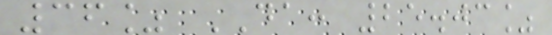36% DA: 25.03%
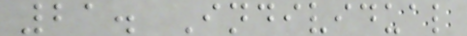21. Individual
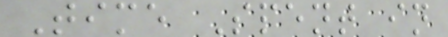Time Spent in
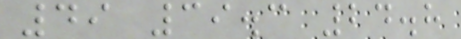49 39.3 24.8
